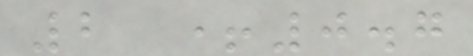2 +0.7
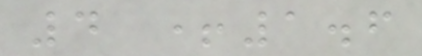4 +1.6
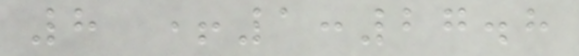8 +1:27.8
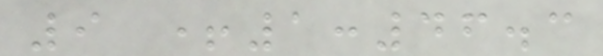9 +1:46.3
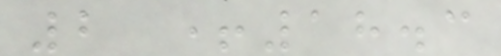2 +18.3
